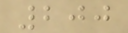200
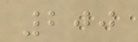200
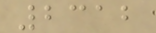2312
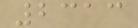2313
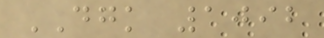DGK 1092
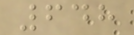648
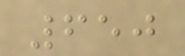650
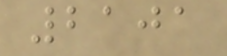2101
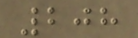208
